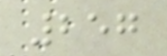257
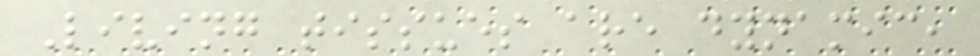Living tissues are dynamic,
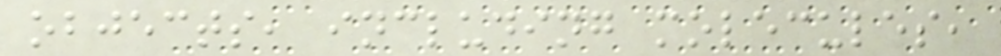objects, including molecules,
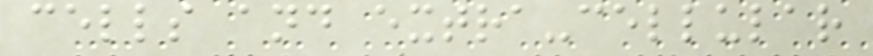cells and extra-cellular
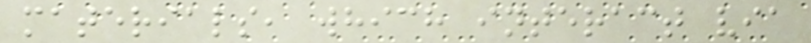materials, which interact via
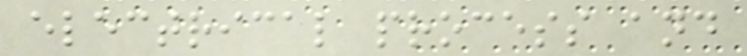electrical process and
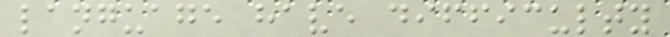language have difficulty
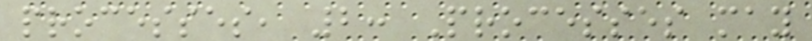processes, 2: Processes may
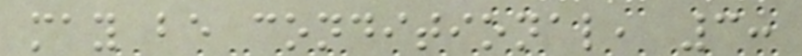may be conditional, 3:
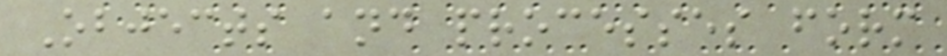Objects and processes form
